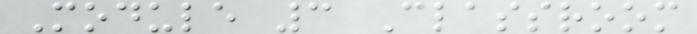Module 3 Classroom
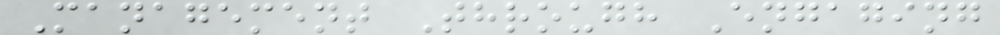Management Through Engaging
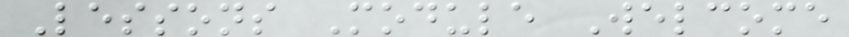Lessons Module Welcome
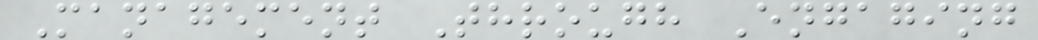Management Through Engaging
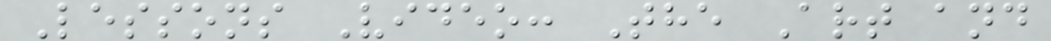Lessons Video: The Art and
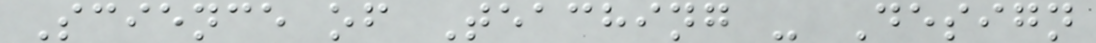Science of Teaching - Design
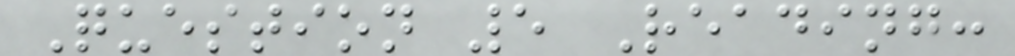Question 5 Reading:
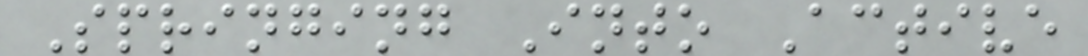Springing Into Active
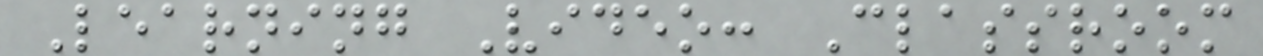Learning Video: Classroom
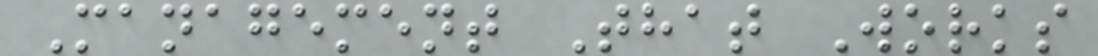Management That Works
